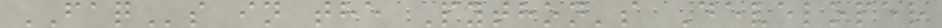FAQs in the Python's Developer
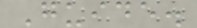Guide.
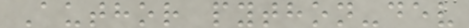Author python-dev
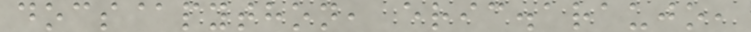docs@python, eric.araujo,
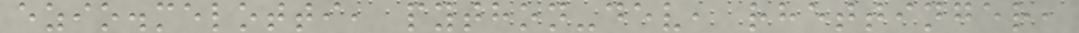ezio.melotti, python-dev, rhettinger,
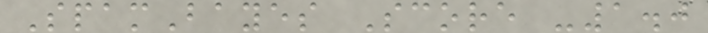SpamBayes Score -1.0
